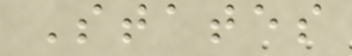States
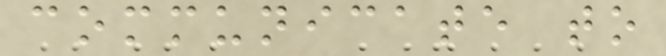communicate to
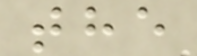the
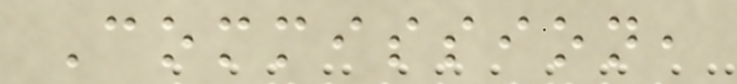Commission,
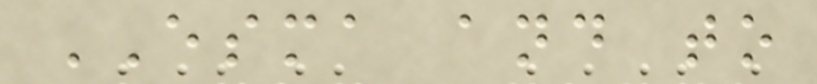ESMA and to
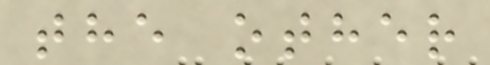the other
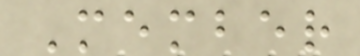Member
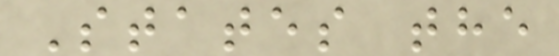States the
